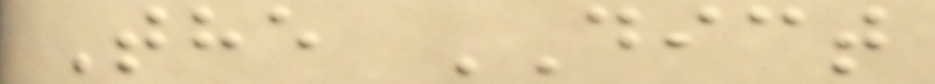The DICT
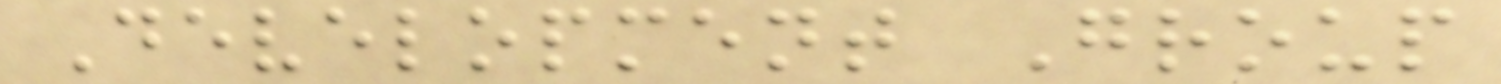Development Group
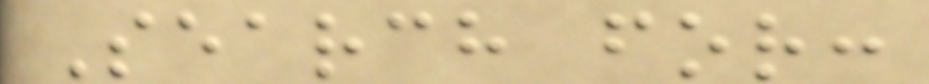Search for:
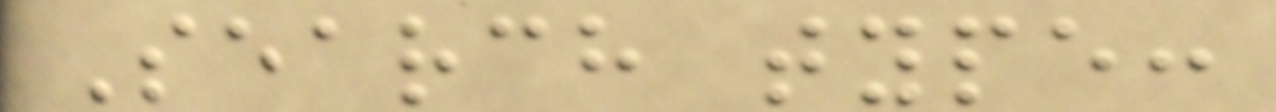Search type:
